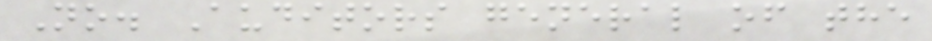No. Auditors general of the
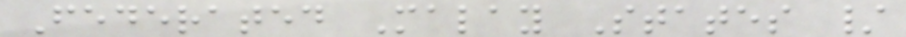Federated Malay States /
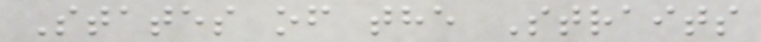States of the Straits
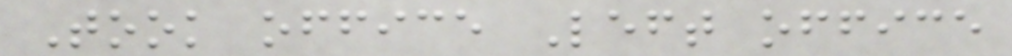Took office Left office
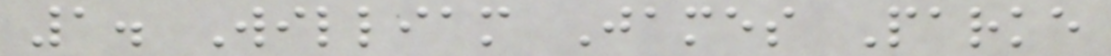1. William James Parke
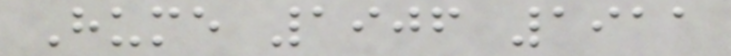Hume 1906 1911
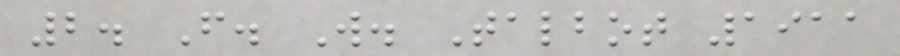2. F. W. Talbot 1911
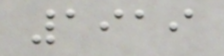1919
